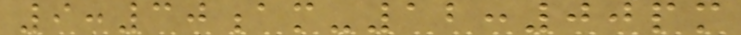9:30am-12:00pm
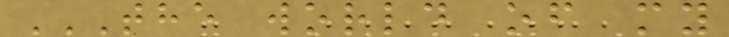THE WORLD OF MY
